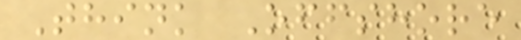Think Offshore
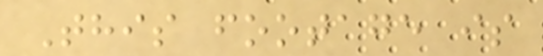This footage is
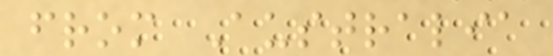from Australia
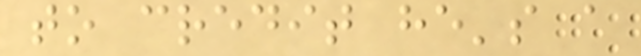to credit he's a
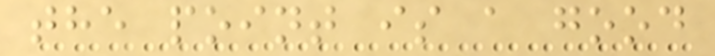the point is a good
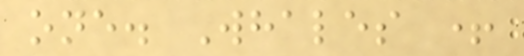one. Whales +
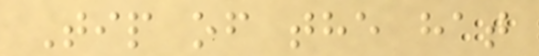Tip of the hat
